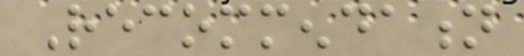Recommendation
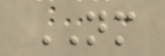NM
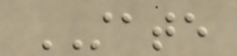STATE
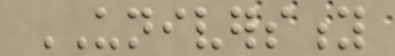UNIVERSITY
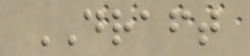DRAFT
